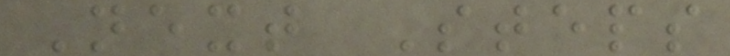Next Steps
